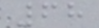68
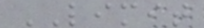LIMIT
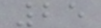25
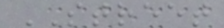STREET
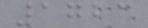1723
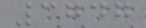3747
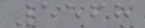5568
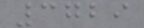3729
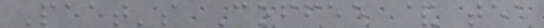Peet's Coffee & tea
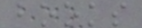books
